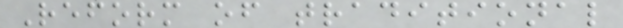Reform of traditional
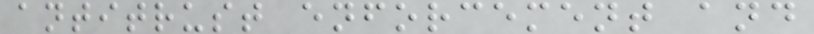antitrust enforcement and
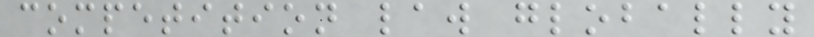competition law globally
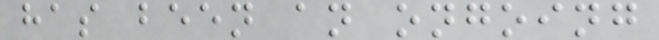has been an ongoing
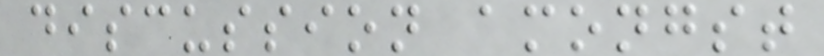discussion amongst
